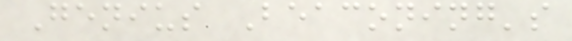Genius Beaconing's
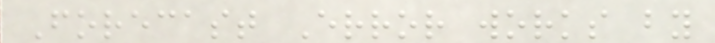Forecast Error works by
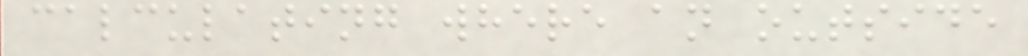calculating where an outside
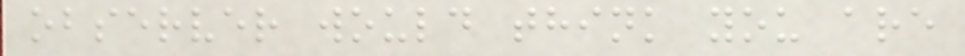observer would think you are
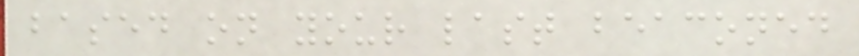based on your last beaconed
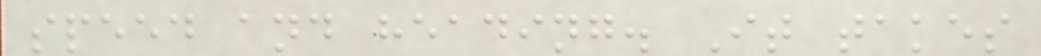speed and heading. It takes
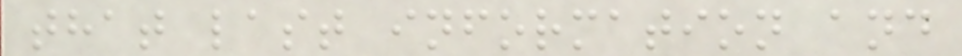that last information and
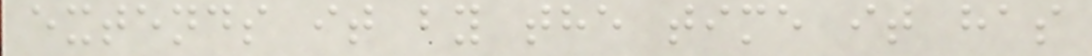extends it by the time it has
